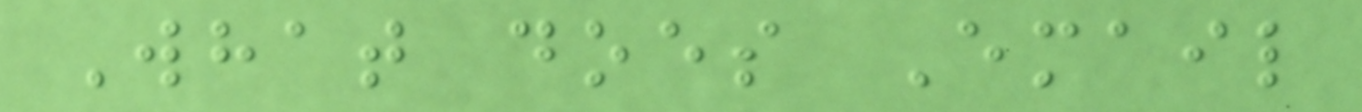What does Email
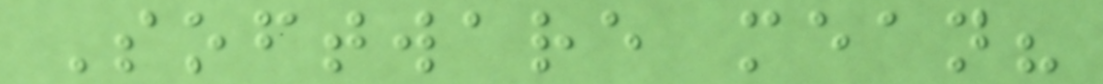Software mean?
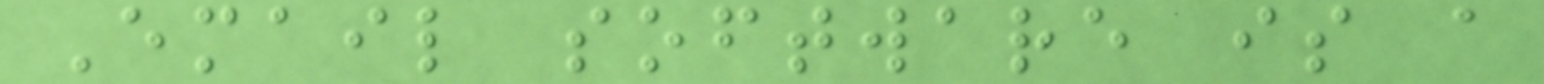Email software is a
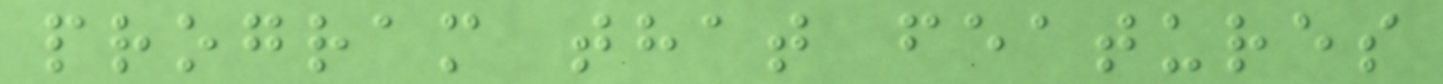program that features
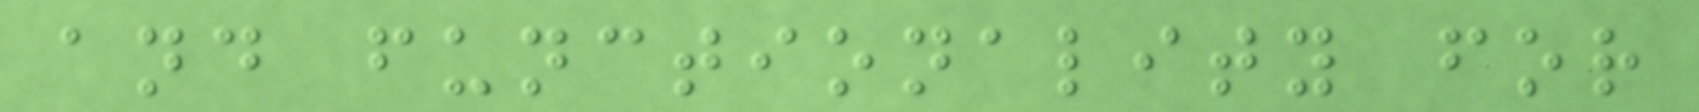and functionality for
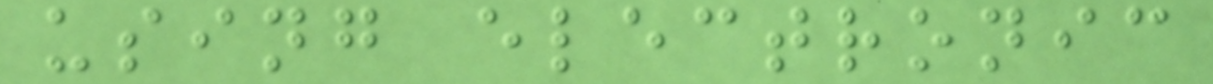using electronic
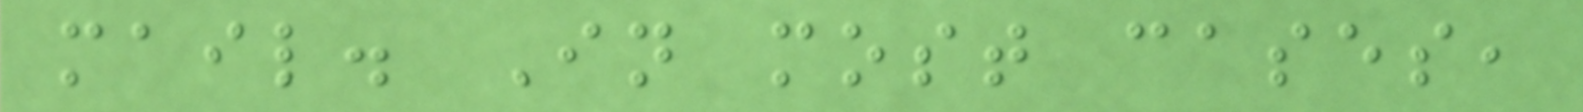mail. In most cases,
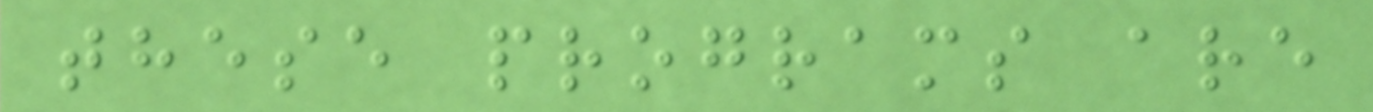these programs are
